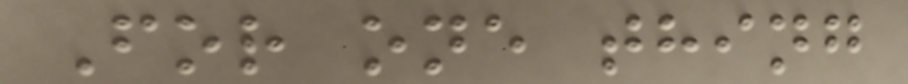For one thing
